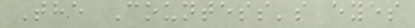The Countess's eyes
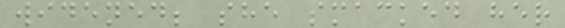widened; she smacked her
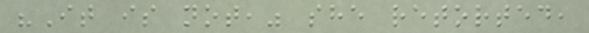"It is not," she retorted,
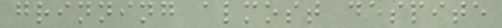grinning almost despite
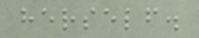herself.
